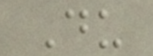Du
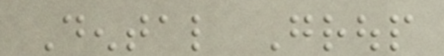Dental Group
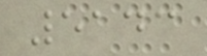5143
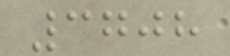3708
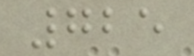725
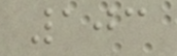103
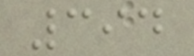394
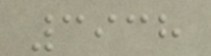3938
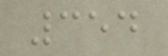354
